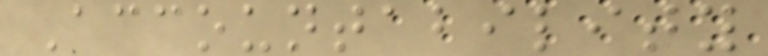Accountability
